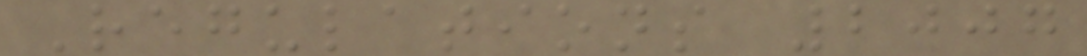Regulations 2007
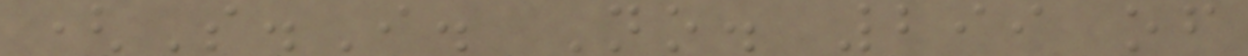(S.I. No. 299 of
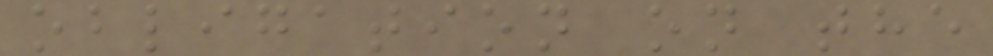obligation on the
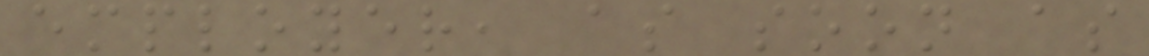employer, as soon as
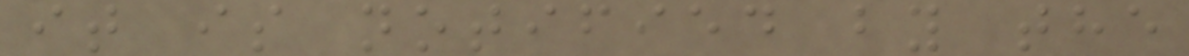it is notified by the
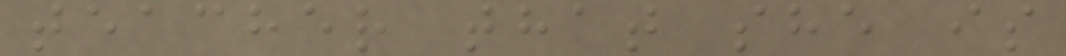teacher that she is
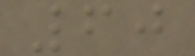60
